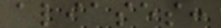aliases:
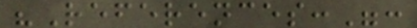"References:":
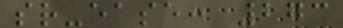sr-ease: 273
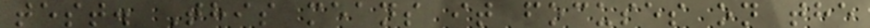test. This means it focuses on the
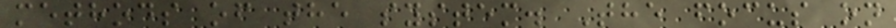methods of the system. The focus on
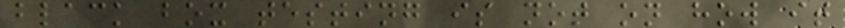black box testing is not on how it
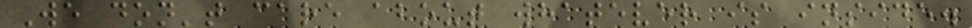We don't care about whatever is inside.
